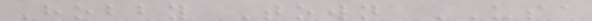Hobby Town USA
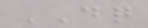DQ
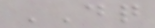DQ
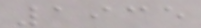1935
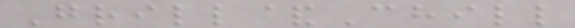Grill&Chill
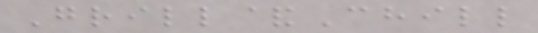Grill&Chill
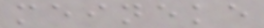meineke
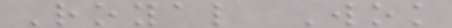Royal Wok
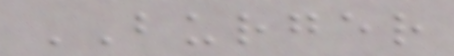BURGER
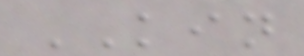KIN
